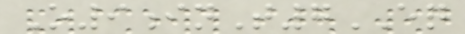O9inT7EQ
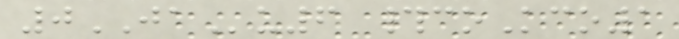0JAu6 #coKco1
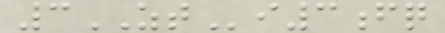3ZTi3fq
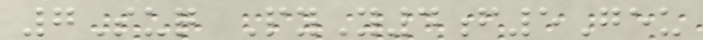7Suq PyY4f5Geu
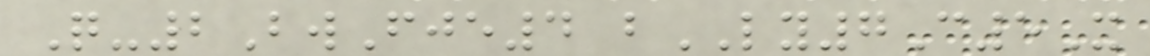Q-2BwFje4 bLY7C5X
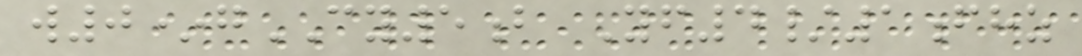w0*gCY5b Yf4/1fhz
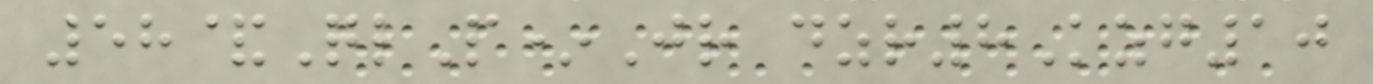58&QlP*Jr dzr8Kzg10
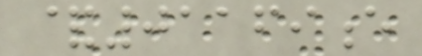&01169e
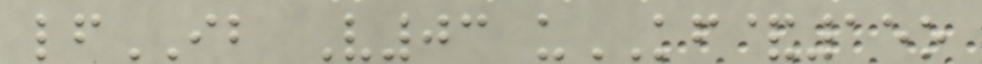lfIB V03 uKF&15o
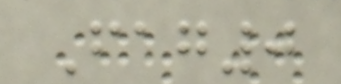Fag0
